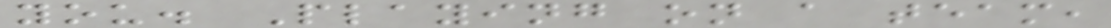you. Playing on a team,
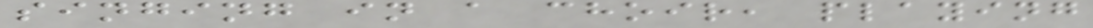singing in a choir, playing
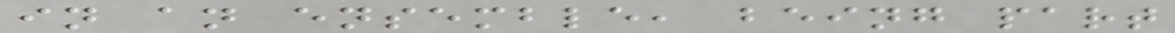in an ensemble, being part
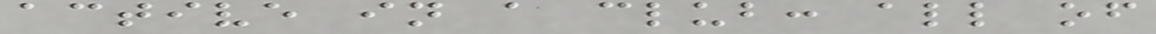active in a club: all of
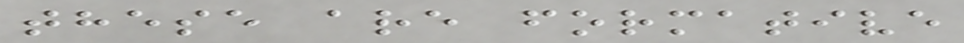these are formative
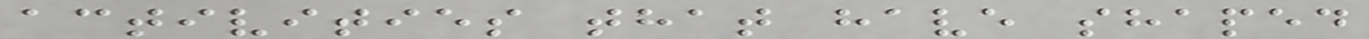activities that have shaped
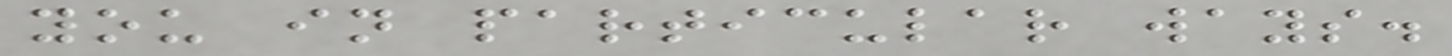you in particular ways.
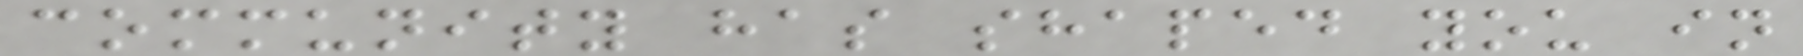community has shaped you in
